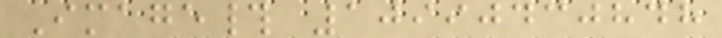Image# 10990430848
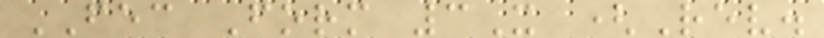FEC Form 3X (Rev.
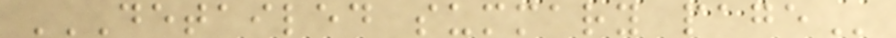DETAILED SUMMARY PAGE
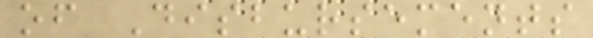of Disbursements
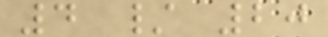4 / 20
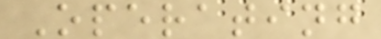Operating
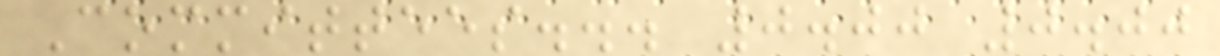Committees... 0.00 0.00
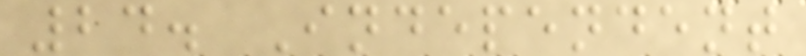24. Independent
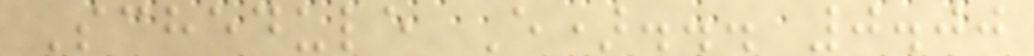Schedule E)... 0.00
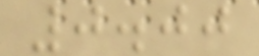0.00
